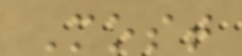Most
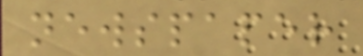newspaper
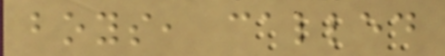boys, called
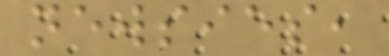newsies,
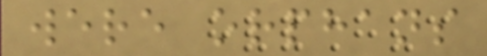were orphans
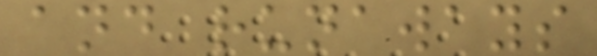and runaways
